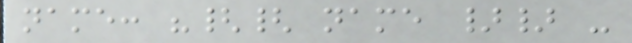name: "{{ name }} -
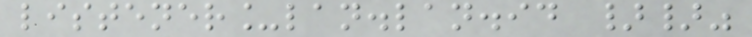listener_lan.lan.id }}"
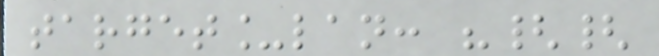target_lan: "{{
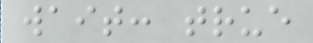wait: true
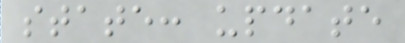state: update
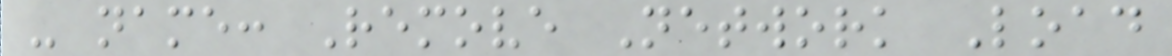- name: Remove Network Load
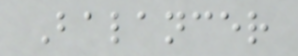Balancer
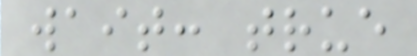wait: true
